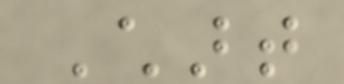Chart
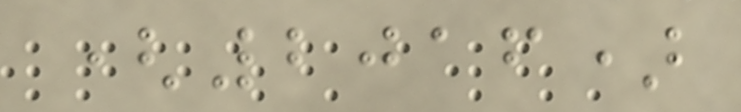(2016)
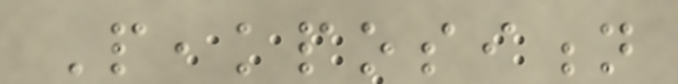Peakposition
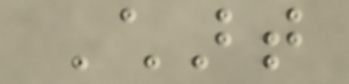Chart
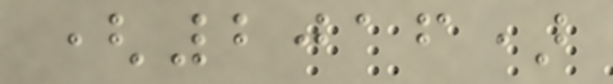(2016)
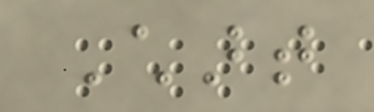Chart
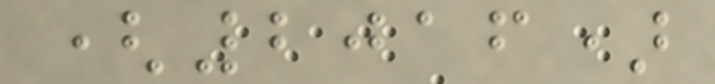(2016)
